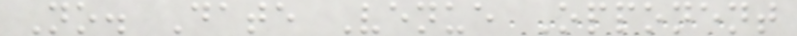No. Date Venue Opponent
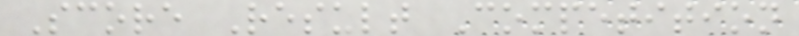Score Result Competition
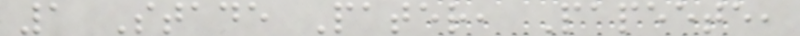1 Stade Pater, Papeete,
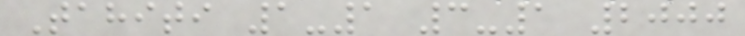Tahiti 1-1 3-1 2000
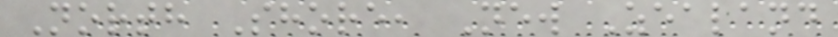North Shore, New Zealand
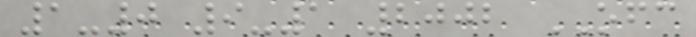1-0 9-1 2002 OFC
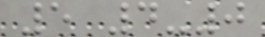5 4-0
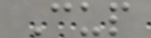Cup
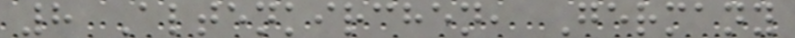8 Altenkirchen, Germany
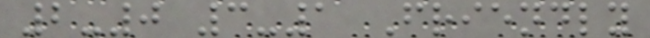2-0 3-1 Friendly
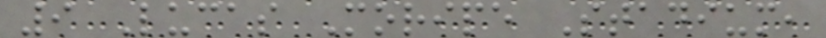9 Lucas Moripe Stadium,
